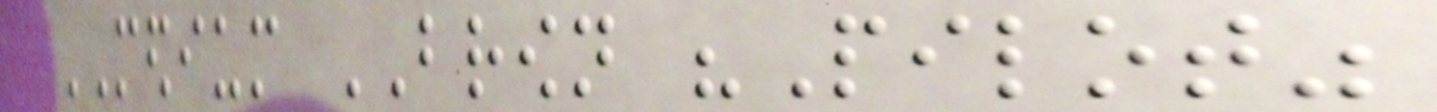MEDIUM BROWN "Pilot"
